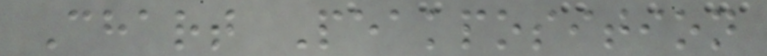Chart Peakposition
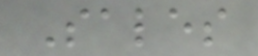Sales
